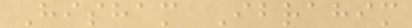Hisham Ibrahim
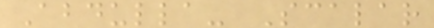Abdulla- Scalar
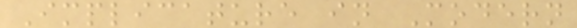Implicature in Modern
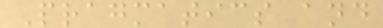Pragmatics and
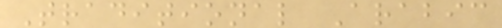Traditional Arabic
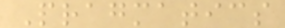Pragmatics
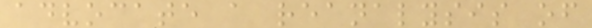advocate a reanalysis of
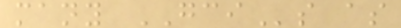many GCIs as
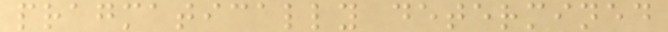pragmatically determined
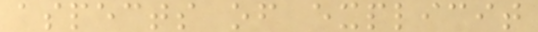aspects of explicit
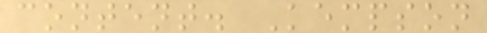content. Kempson
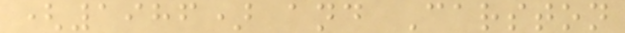(1986) and Carston
